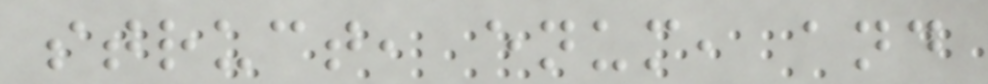struct, enum, and
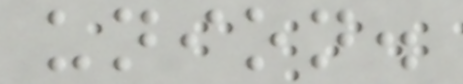union.
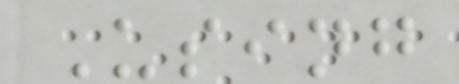Using
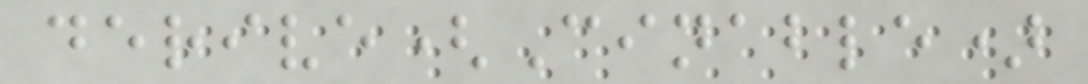derive(Cinable)
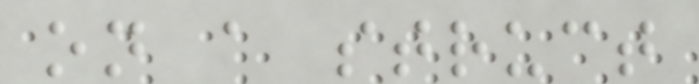on a struct
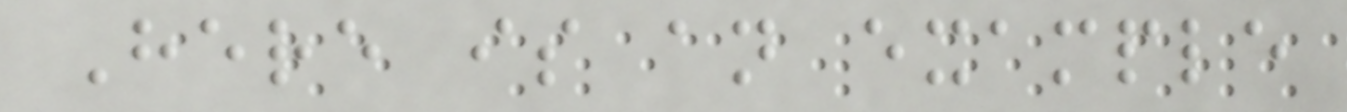Here is an example
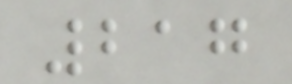217
